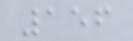156
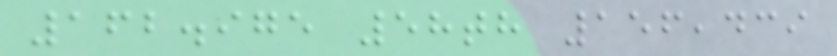162.975 58th 156,439
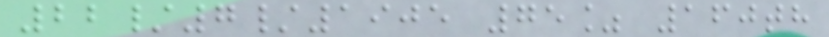22/7/1905 75% 160th
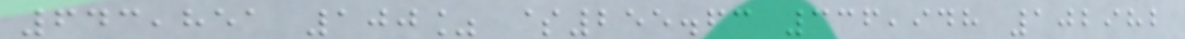643,851 100% $255.63 336,948 102982
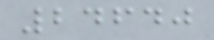24640
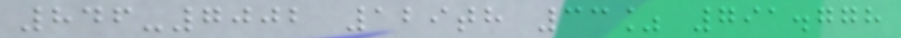846-7002 129th 33% 791.778
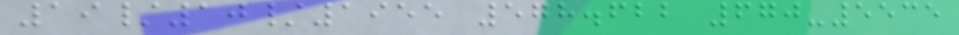19/10/1955 578.622 670-5535
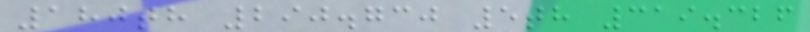180th 290.730 5th 319.326
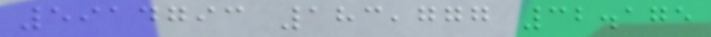5914793 183,777 32.175
